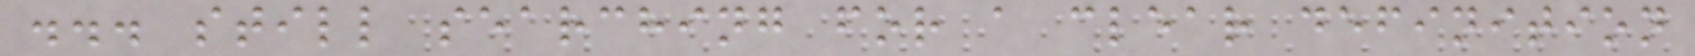... still searching for a clear definition
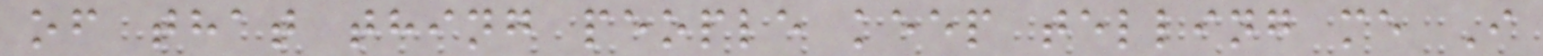of that thing people keep telling me I
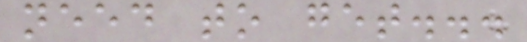need to get...
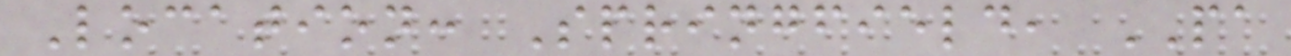Location: Springfield, PA
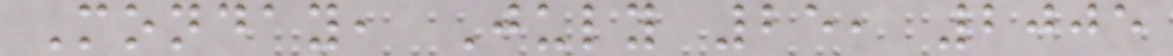Monday, July 25, 2005
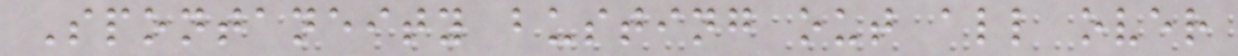Spontaneity busting out all over
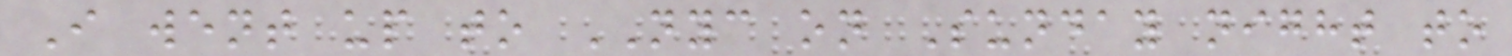I went up to NYC on Sunday night to
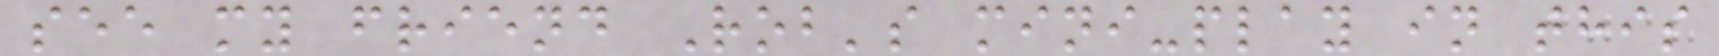see my friend Rob's mini-play in this
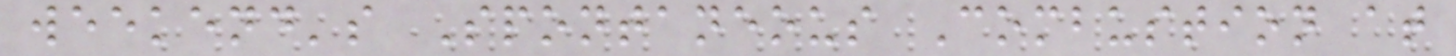weekend's Spontaneous Combustion at
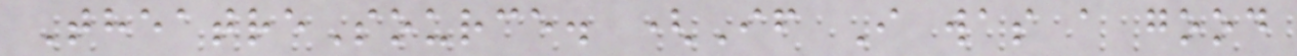TheatreSource. (If I was a good
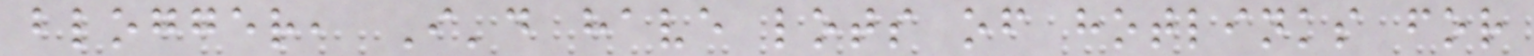blogger, I'd have lots of hotlinks for
